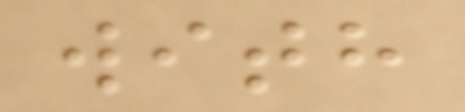with
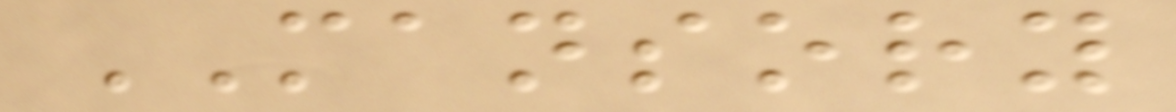MANSORY
